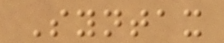Syntax
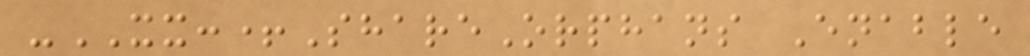-XX:+ShareOrphans Enable
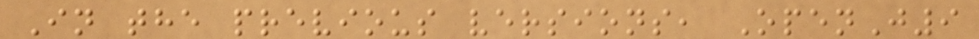In the previous versions, OpenJ9
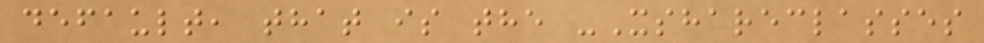default, that is the -Xshareclasses
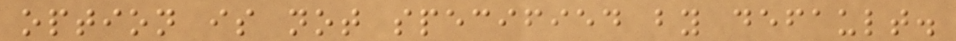option is not specified by default.
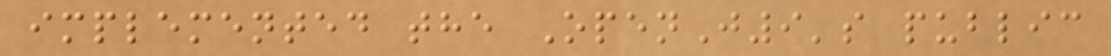implemented the OpenJ9's public
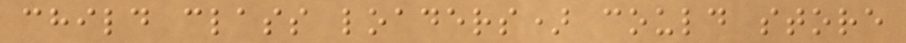child class loaders) could store
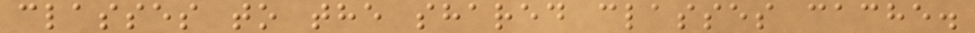classes to the shared classes cache.
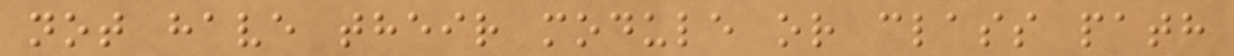not have their module or class path
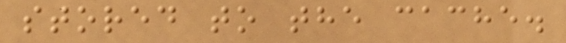stored to the cache.
